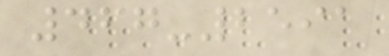467-2591
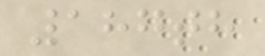187th
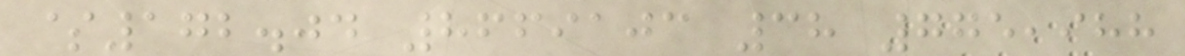$172.04 8669103 38 775,988
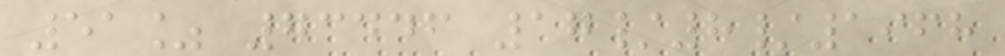51% 73446 17/8/1968
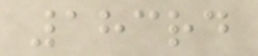183rd
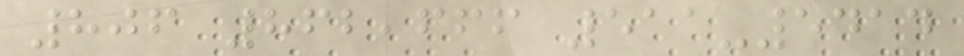806 862,666 511-5414
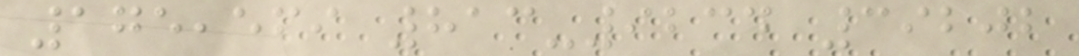175,569 813-9234 39202
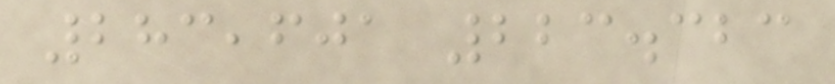283,601 223.323
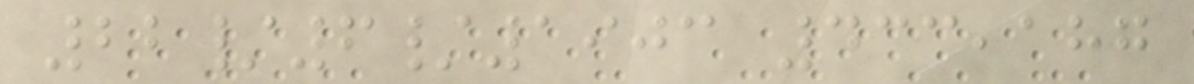22/6/1903 433,187
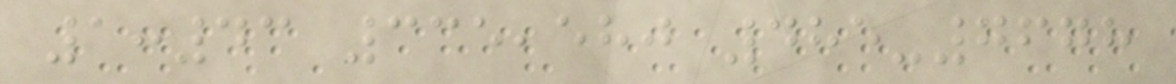1:43 335,580 485-7678
